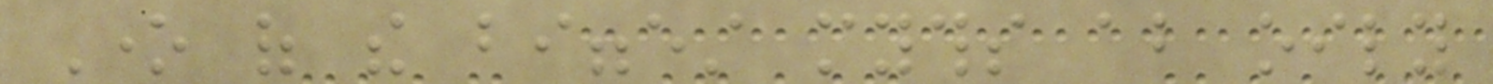One of the biggest myths about oily
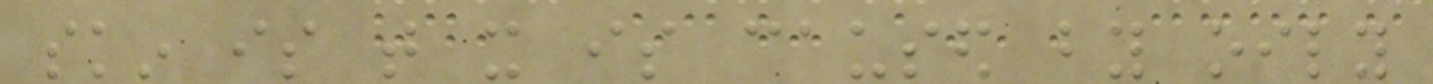skin is that it is caused by oily
